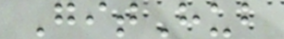GitHub
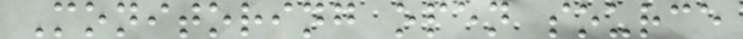Monitoring open source
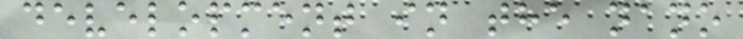development in the nano
